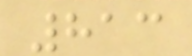813
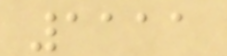1111
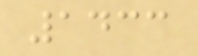1433
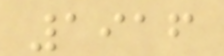1916
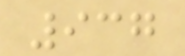937
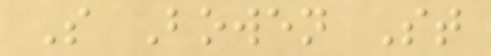S Bowen St
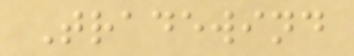Tradewind
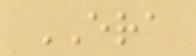ERA
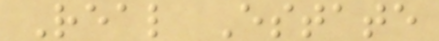Real Estate
